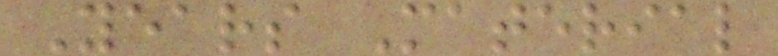Years Material
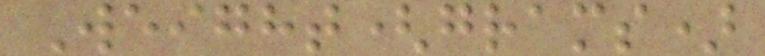Weight(grams)
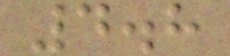4.8
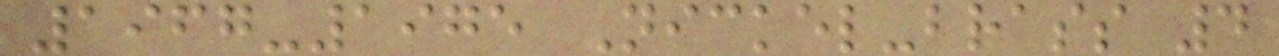1967-1975 Nickel-brass 4
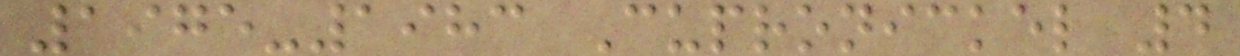1975-1983 Cupronickel 4
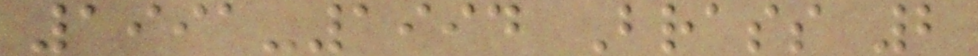1991-1994 Brass 2
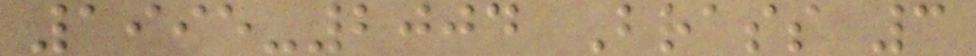1995-2004 Brass 3
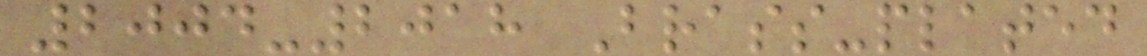2004-2018 Brass-plated
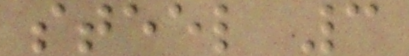steel 3
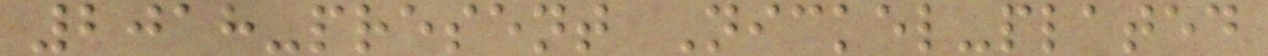2018-present Nickel-plated
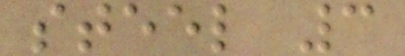steel 3
